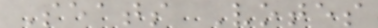Seats Votes
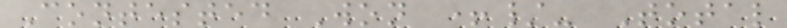Contested Won +/- Total
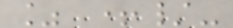% +/-
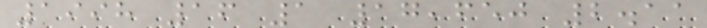1998 16 1 17,650 2.11
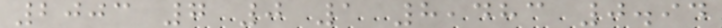2003 7 0 1 8,483 0.94
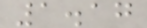1.17
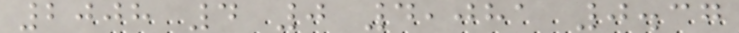2008 4 0 4,081 0.37
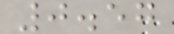0.57
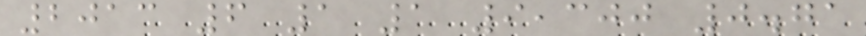2013 6 1 1 9,300 0.71
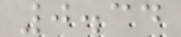0.34
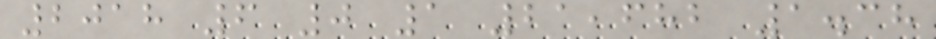2018 6 0 1 21,682 1.38
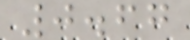0.67
